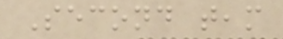Second team
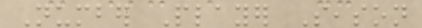Number Player Season
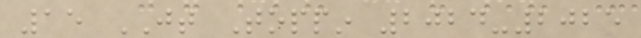15 JT Toppin 2024-2025
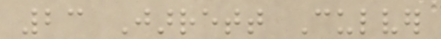23 Jarrett Culver
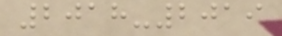2018-2019
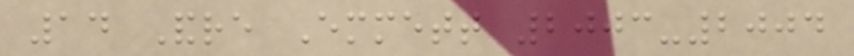14 Andre Emmett 2003-2004
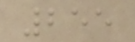255
